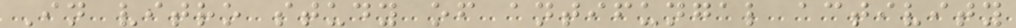In vitro study of antifungal activity
